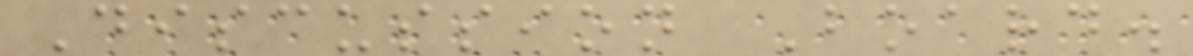Discussion Board.
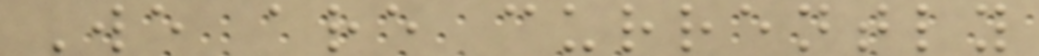We are currently
